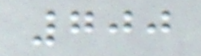700
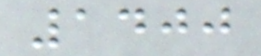1400
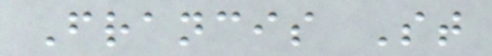Francis St
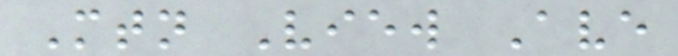Mtn View Ave
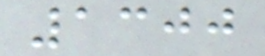1300
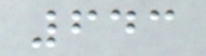643
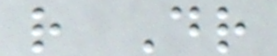r Dr
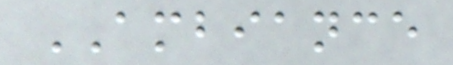AMBIANCE
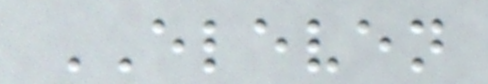ELEVEN
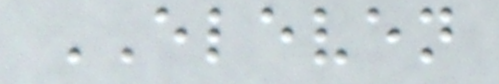ELEVEN
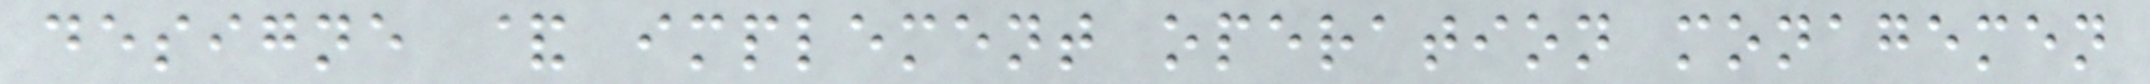designe & implement operation monagemen
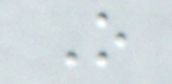O
